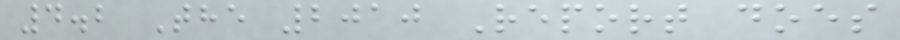4.2 The 2010 Report does
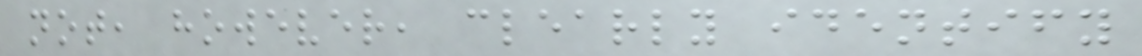not, however, clearly identify
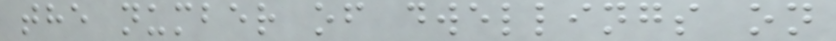the number of dwellings on
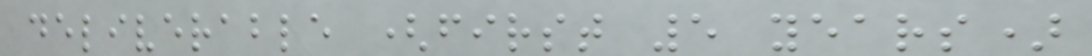deliverable (first 5 years)
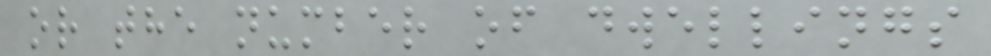or the number of dwellings
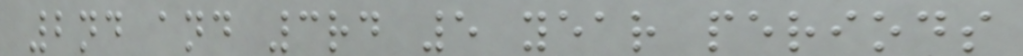2nd and 3rd 5 year periods
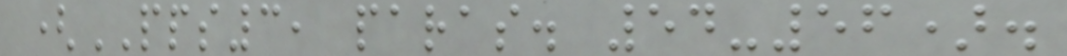(PPS3, paras. 54-56).
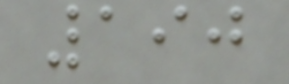190
